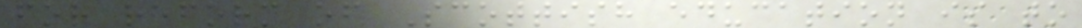for reform of Scottish education is to
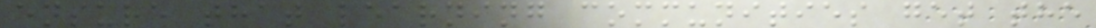ensure that learning communities get the
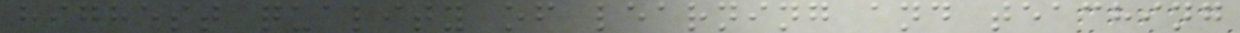highest quality of learning and teaching
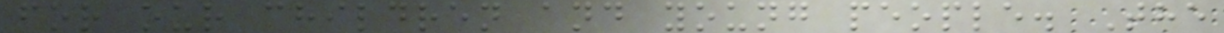for our children and young people. The
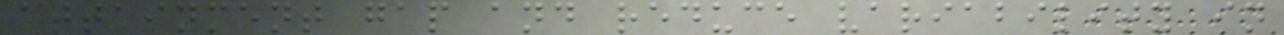attainment gap and reduce variability in
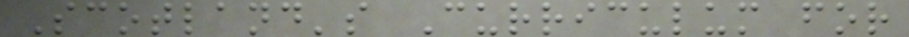Scotland's Curriculum for
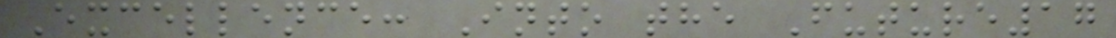Excellence: Into the Future17
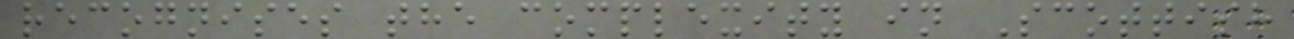recognises the complexity in Scottish
